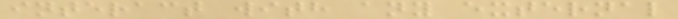interact with any external
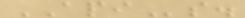APIs.
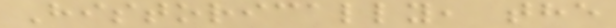Historically, the
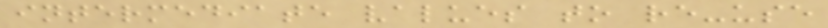intermediate values to re-use
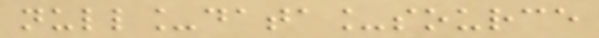null_data_source
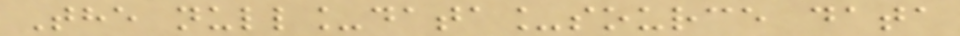The null_data_source data
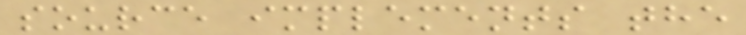source implements the
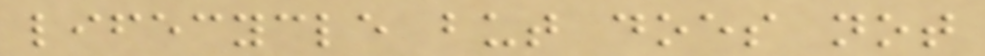lifecycle but does not
